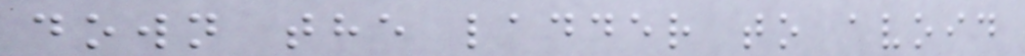down the ladder to avoid
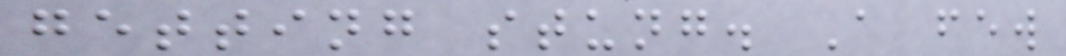getting stung. A few
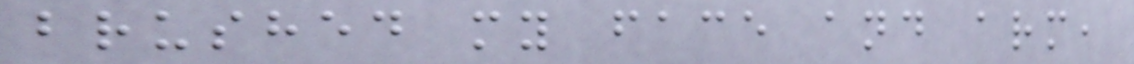brushed my face and arm,
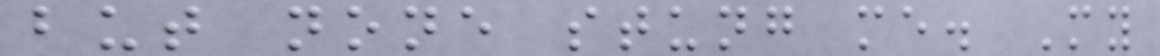but none stung me. My
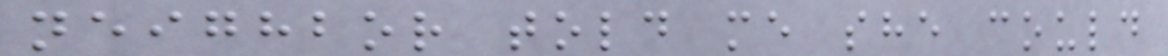neighbor told me she could
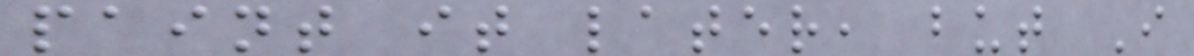paint it later, but I
